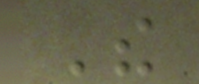The
